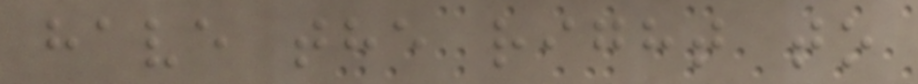have the right to
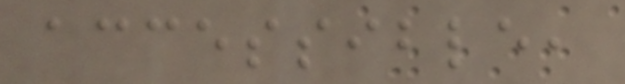accessible,
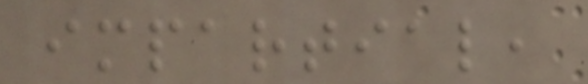impartial,
